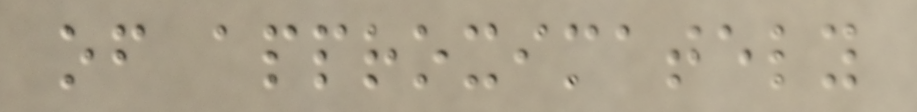of approximately
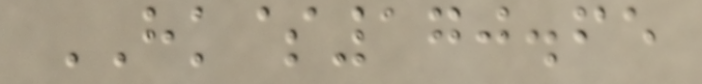HK$170.65
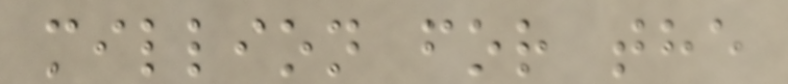million for the
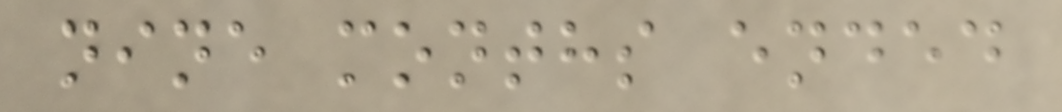nine months ended
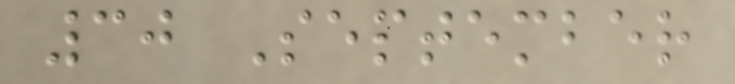30 September
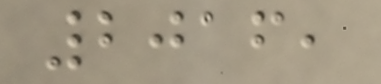2016,
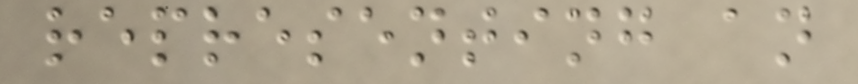representing an
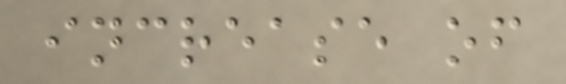increase of
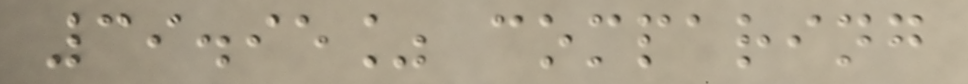39.95% comparing
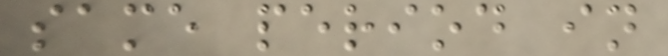same period in
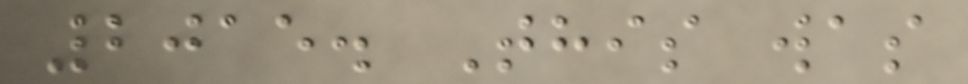2015. This was
